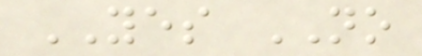YES NO
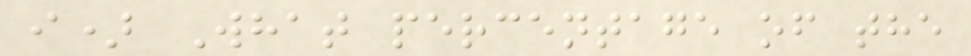i) What percentage of the
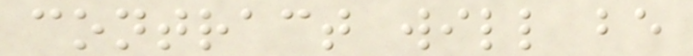contract will be
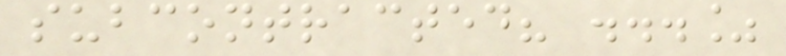subcontracted? ...%
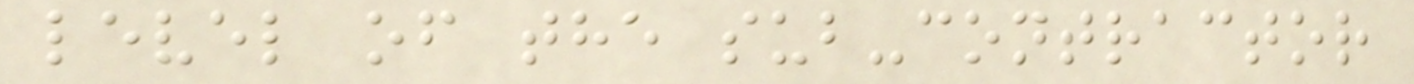level of the sub-contractor
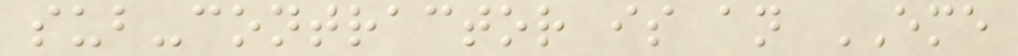sub-contractor is an EME
